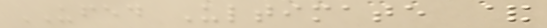UFED Ultimate &
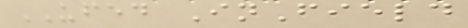UFED InField
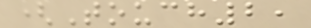(Touch2,
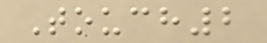Touch2
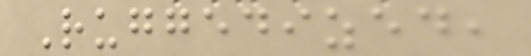Ruggedized,
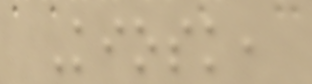Kiosk,
